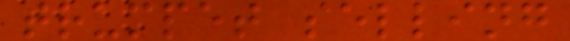trumpet selling
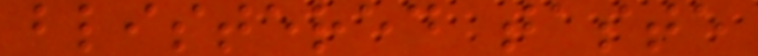blistered taste
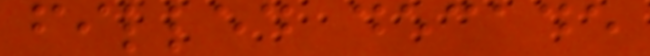filled decade
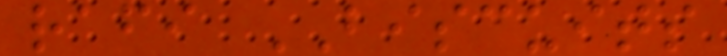rafi BISCUITS
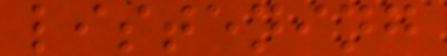listening
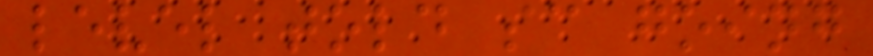level told sc going
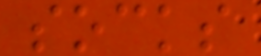socks
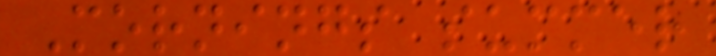Mornings summer
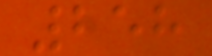258
